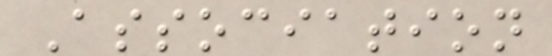Association
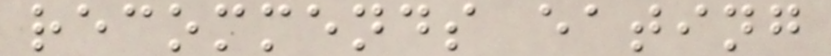recommends eating
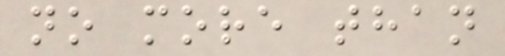no more than
